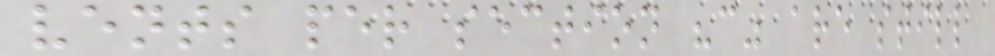vents per section "c" are still
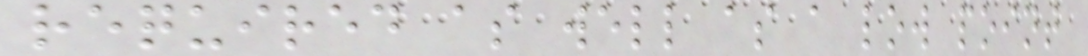required as well as a low point
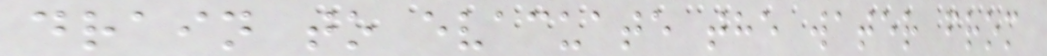drain to evacuate the water from
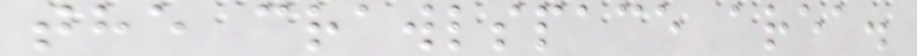the crawlspace area.
